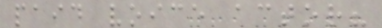paid voice actor?
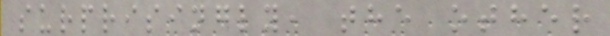surprisingly, the other
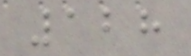128
